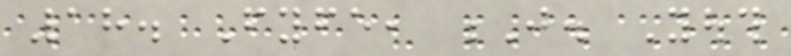18. Fyfe, J. Youth
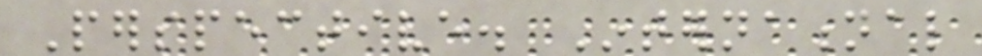Perspective. International
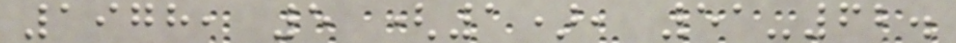1978, 5 (1), 51-62.
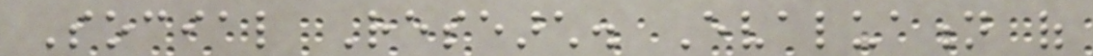Social Research. Evaluation of
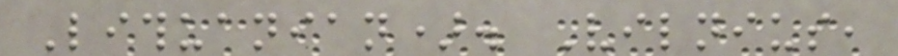Lithuanian). Vilnius,
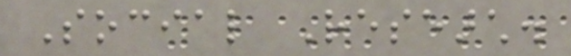Social Research.
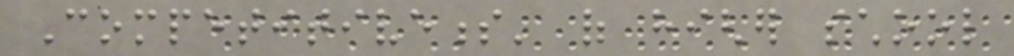Competitiveness' of higher school
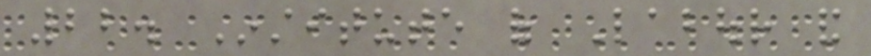22. Institute of Labour and
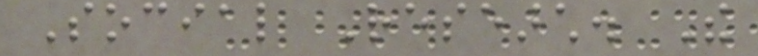Social Research. The
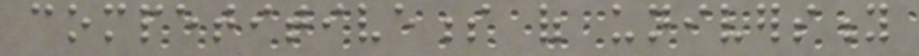competitiveness of university
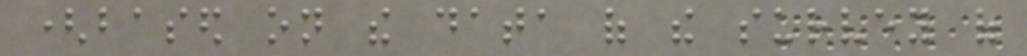(based on the data of the survey of
